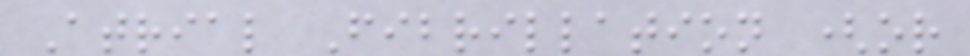Atrial Fibrillation (or
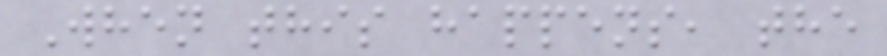When this happens, the
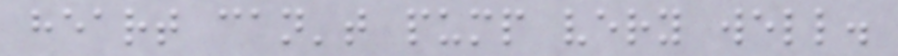heart can't pump very well.
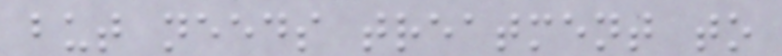but needs treatment to
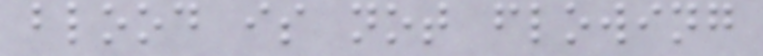blood is not flowing
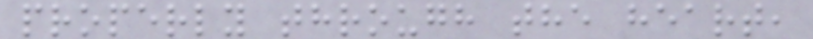properly through the heart,
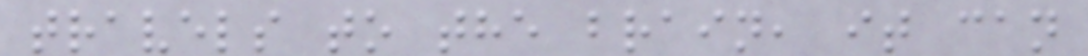travels to the brain, it can
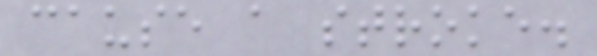cause a stroke.
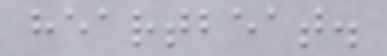heartbeat.
